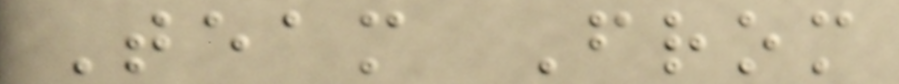Team From
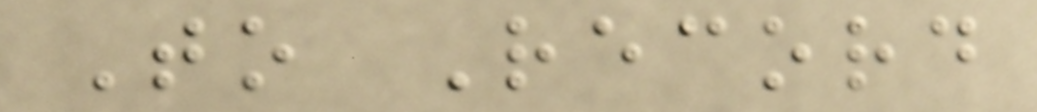To Record
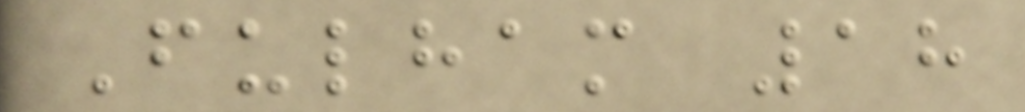Fulham 18
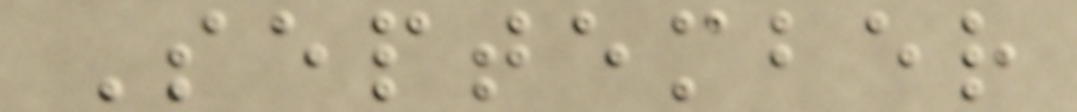September
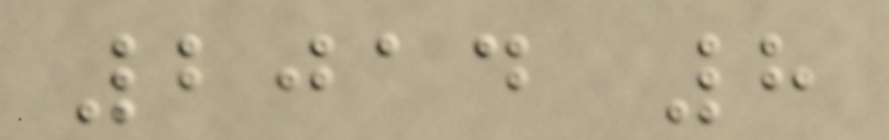2014 8
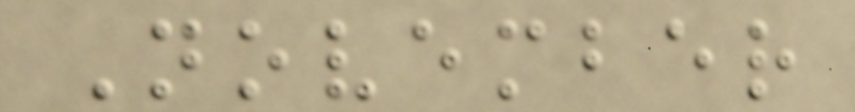November
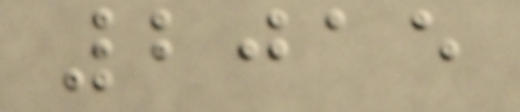2015
